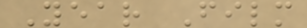Year Film
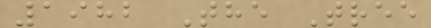1982 The Tree
